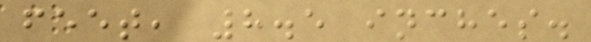feet, 8.5 inches.
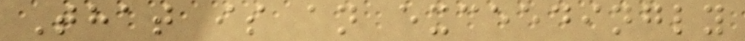That is an exceedingly
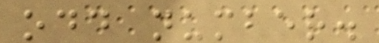odd number.
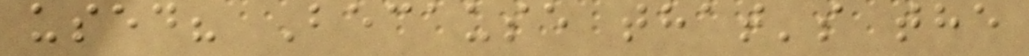used? Because that's the
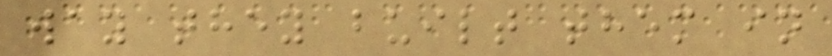way they built them in
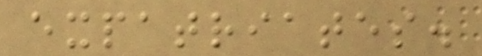expatriates.
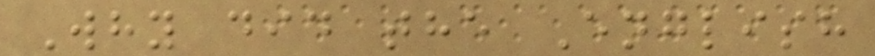Why did the English
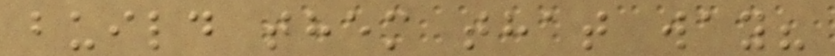build them that way?
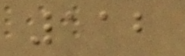112
